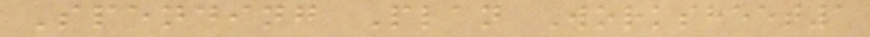Spending Plan Worksheet1
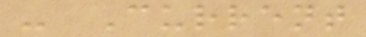- Current
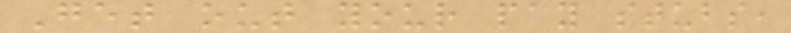Get out your pay stubs,
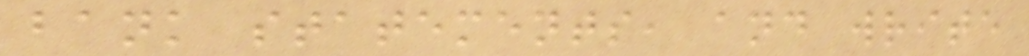bank statements, and write
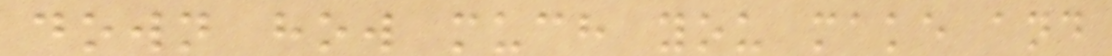down how much you make and
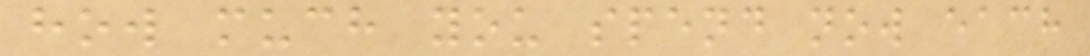how much you spend now each
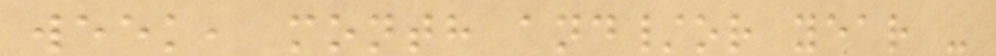week, month and/or year -
